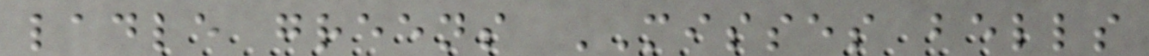ladle greens MISSES bells
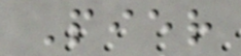Pier
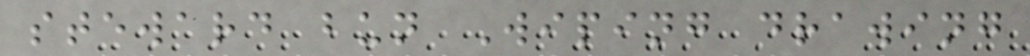steward bun Wiping drawing
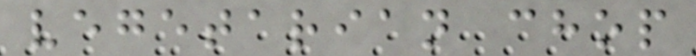vegetarian chop
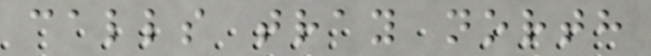calls tray north
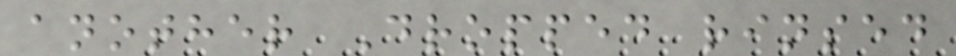another Dropped rinsed
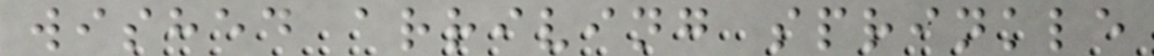wished arriving sprinkle
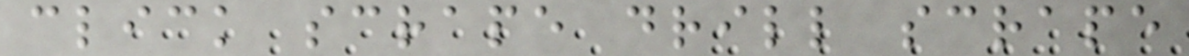click scrape drill scrape
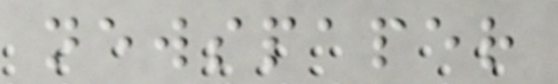newspaper
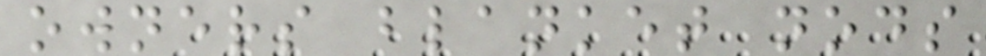owners blanket nods
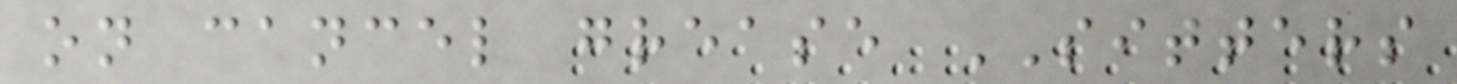on cancel grease SITTERS
